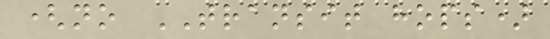(no TRANSIT hops)
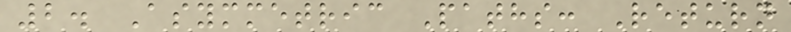2. Asymmetric Paths: Return
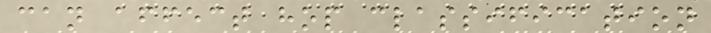can affect hop classification
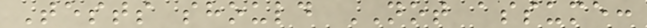Tests should NOT assume:
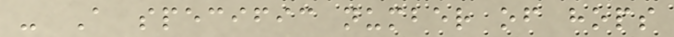- A specific number of hops
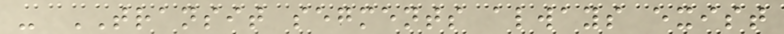- TRANSIT segments always exist
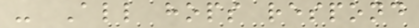- All hops respond
